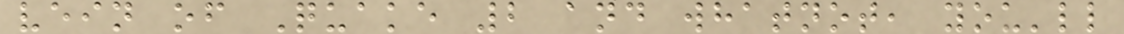vein of Quake 2 and whatnot, you'll
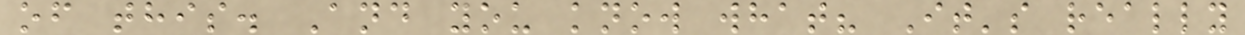of this. And you know what? It's really
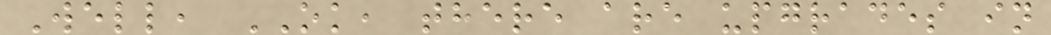Well, OK, there are upgrades in
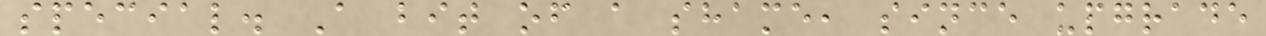special. A bit of a shame, since upgrade
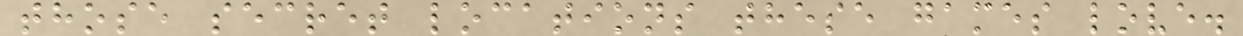those secret locations these games love.
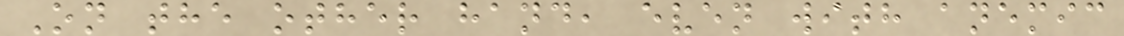On the other hand, even with anemic
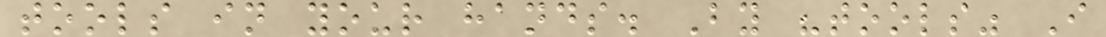tools in your hands. By "tools" I
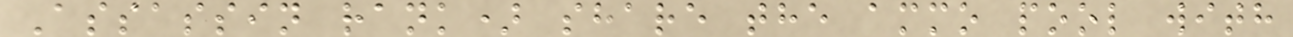Assassin rank) share the ammo pool with
